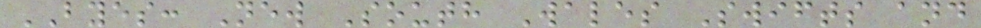BYES: New South Wales Swifts and
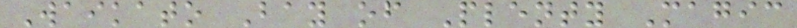Waikato Bay of Plenty Magic
